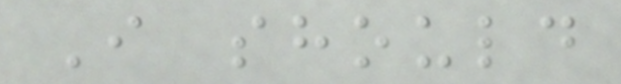I should
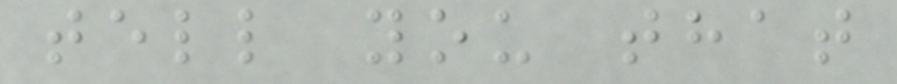tell you that
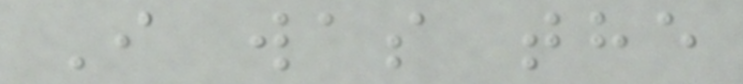I was the
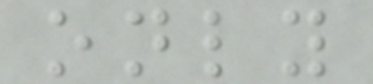only
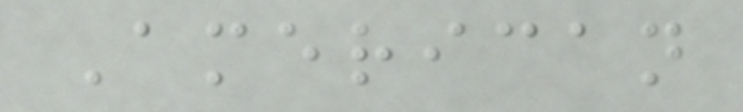American
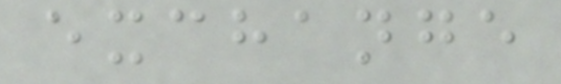exchange
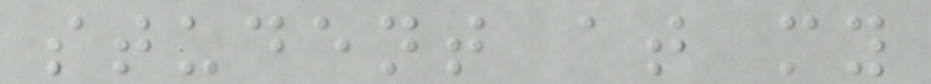student at my
